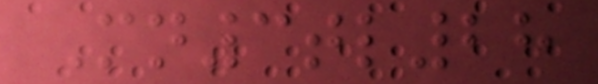Mn3tl28
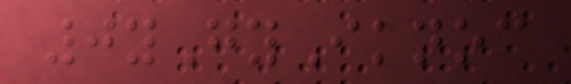0yGyIknoc
